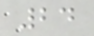24
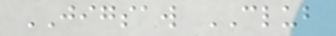JIGSAW CLUB
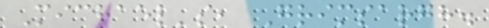Michael's, Grimsargh.
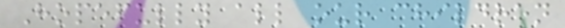Hopefully all our children
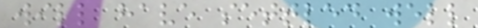will have settled well
